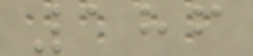186
